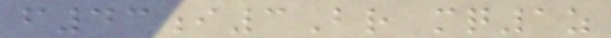f43i3Br mq1z
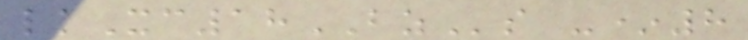lkXc18BZs -*8
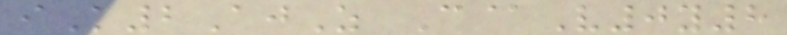iK2AjZ C@V0y8
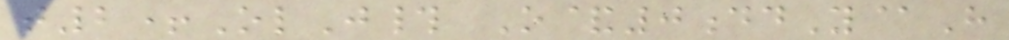t2+OlJ# O&0ddY@H
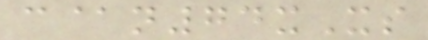c@n74xXs
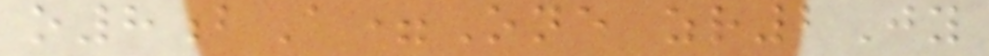o8bA=One zr2Jy
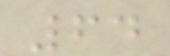64
